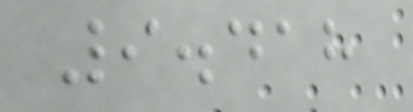9.418
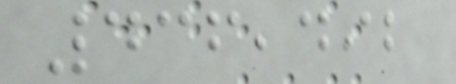436,492
